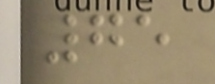75
